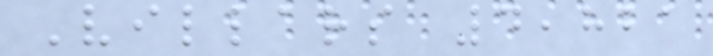Villars 4,821
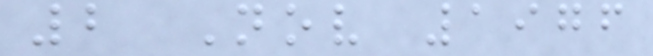2 Nov 1976
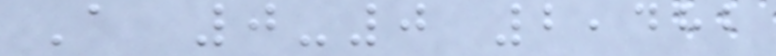A 0-0 2,482
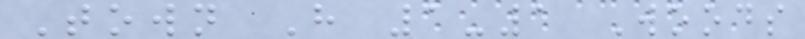Town H 1-1 Woods
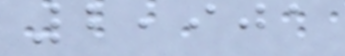2,901
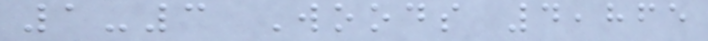1-3 Woods 4,865
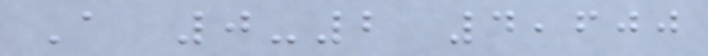A 0-2 4,600
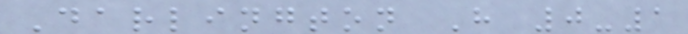Darlington H 0-1
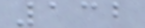132
